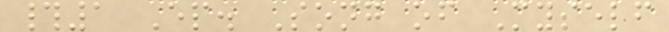#1 Ep. Song of Myself
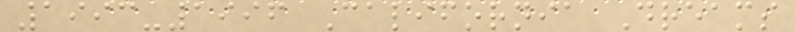1993-1996 California Dreams
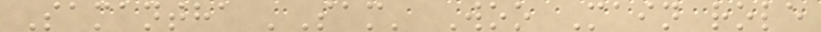Samantha 'Sam' Woo Main role
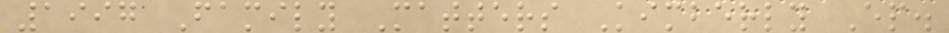1997 Family Matters Kimberly Ep.
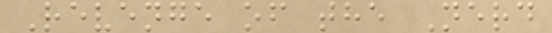Revenge of the Nerd
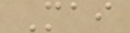Mai
